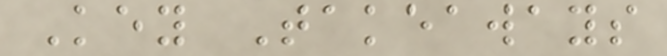Key Takeaways
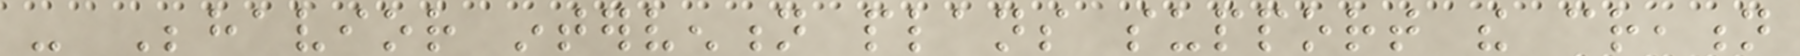- Behavior intervention plans support the creation
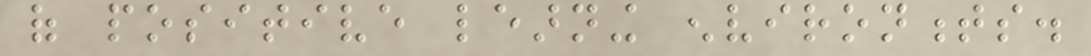of positive learning environments.
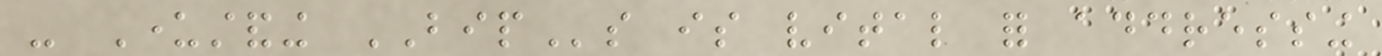- Understanding BIPs is vital for addressing
